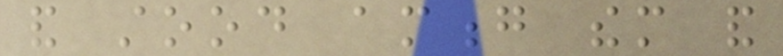and stood among them and
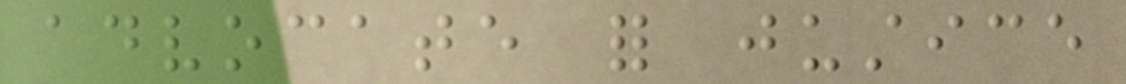advocate for justice
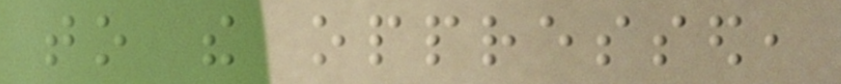to the oppressed,
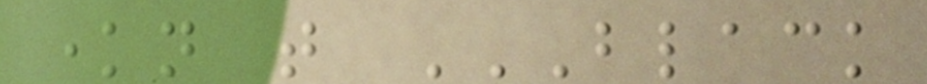known that BLACK
